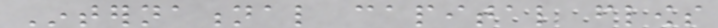International capital flows
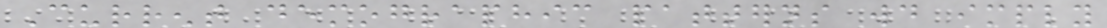Current demographic patterns would imply
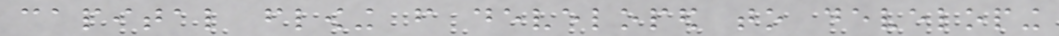capital flowing from developed to developing
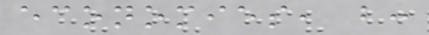economies, but:
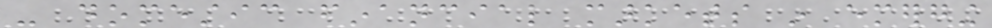- domestic financial markets in emerging
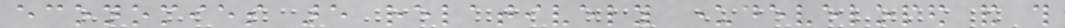economies are relatively underdeveloped and this
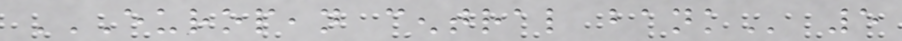EUROPEAN CENTRAL BANK 5
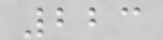223
